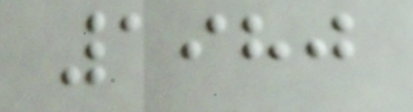1980
